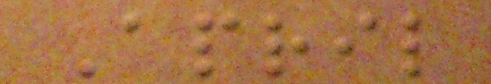April
